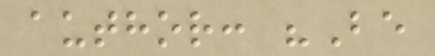author: "Be
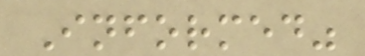Informed"
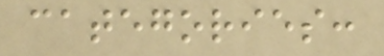categories:
